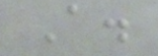A.
